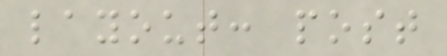layout: post
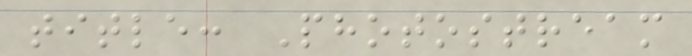title: Photostream
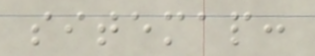sitemap:
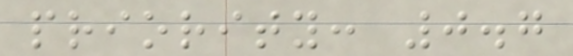priority: 0.7
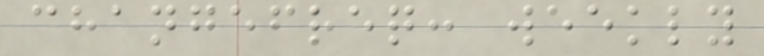changefreq: weekly
